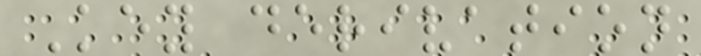Key derivation
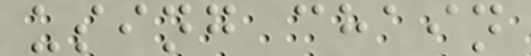using chain
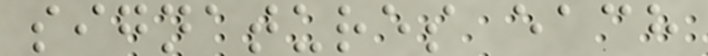signatures each
